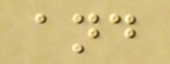and
